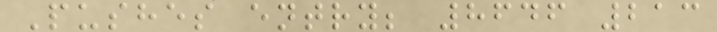Pushes entry; 8646 213
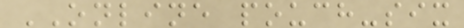ONLINE pouch-six
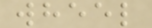wheel
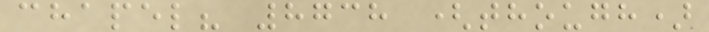chapel? 8738 (though)
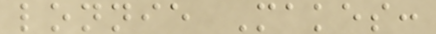lonnie Makes:
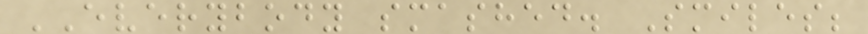EVERYBODY smashed. Smiles;
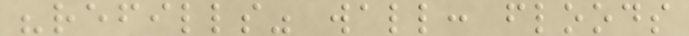"refills" wall: floods
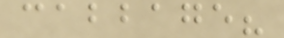cabbage?
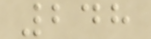248
